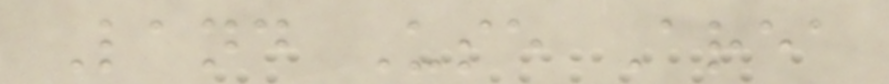Land Use Area
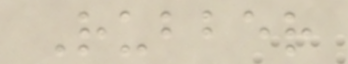Rubber
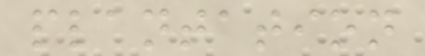plantation
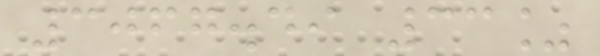3067.49 33%
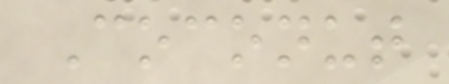Coconut
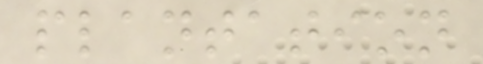plantation
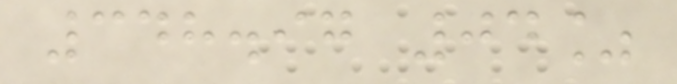348.97 04%
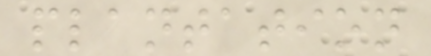plantation
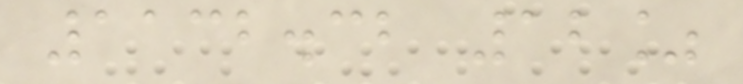1132.32 12%
